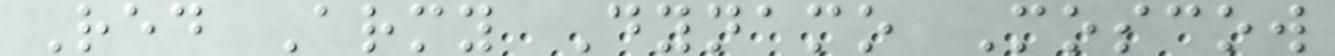Red Army Dynamo Moscow
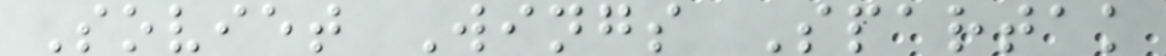Soviet Wings Spartak
